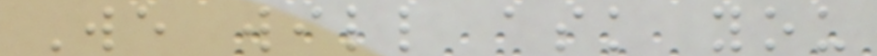We will ask you
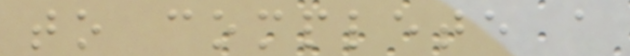to complete a
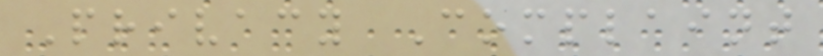Privacy Complaint
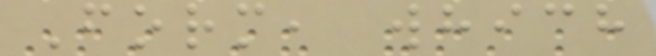Form, which
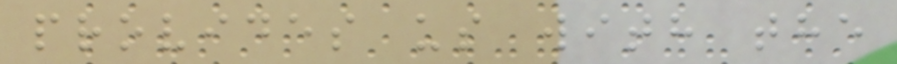provides us with the
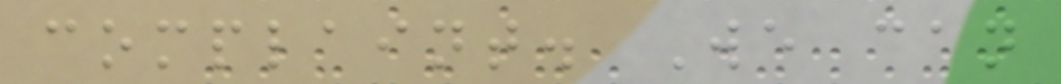complaint. We can
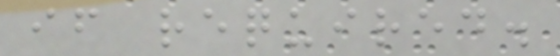if required.
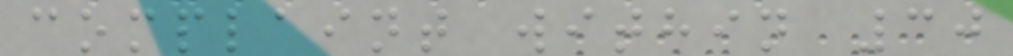complaint within 30
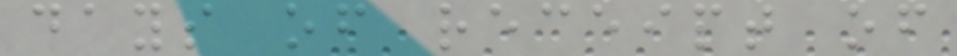days of receipt of
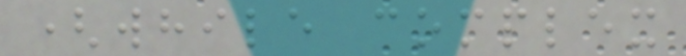(while complex
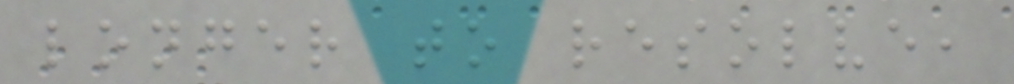longer to resolve,
